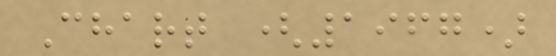Chart (1967)
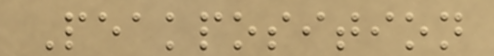Peakposition
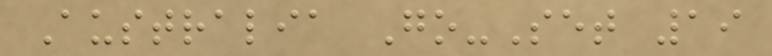Australia Go-Set 19
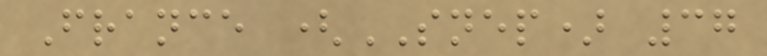France (SNEP) 37
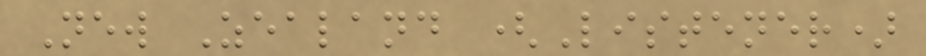New Zealand (Listener)
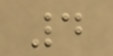4
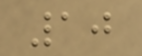10
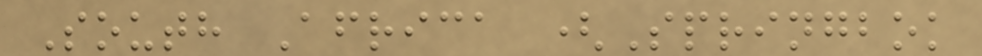South Africa (Springbok
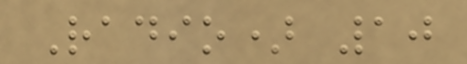Radio) 10
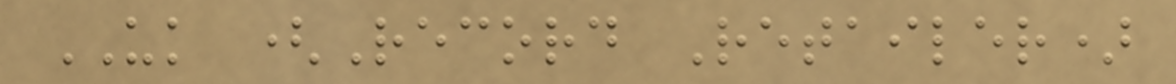UK (Record Retailer)
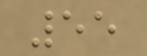55
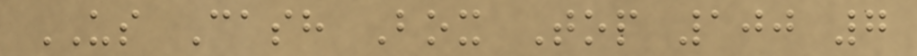US Cash Box Top 100 7
